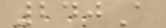240A
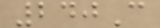240C
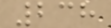238
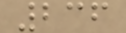236
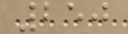250
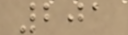201
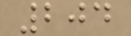204
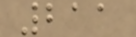211
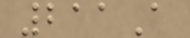211A
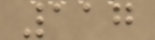117
